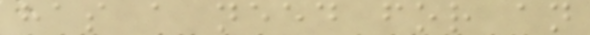has a need for an
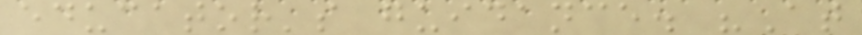educator's guidance. "At
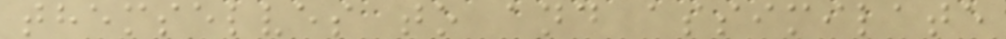themselves to and assimilate
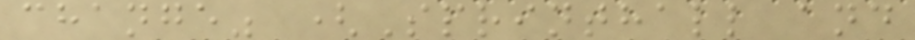change" (Sprinthall and
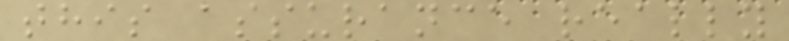this assurance really
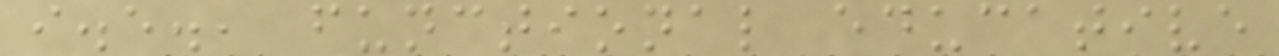i.e., functional educative
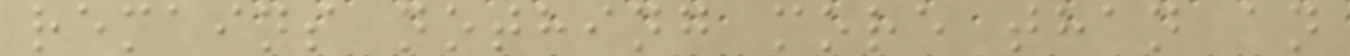remains nothing more than an
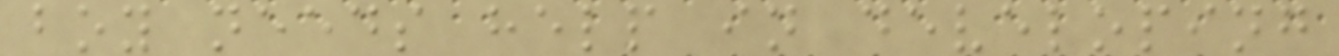boy needs help in developing
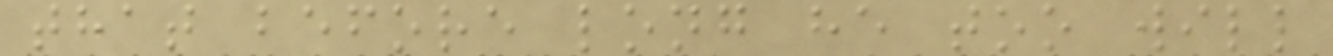that before long he too will
